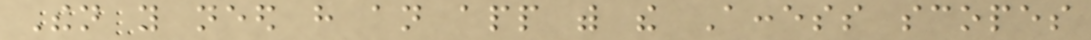Then you need have an app with the Access scopes
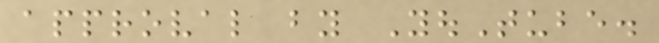approval by YouTube.
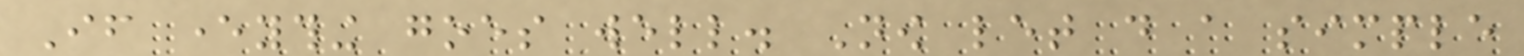If everything goes well. Now let do a simple
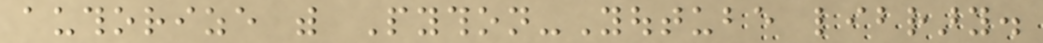authorize with Python-Youtube library.
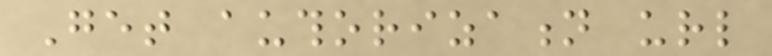Get authorization url
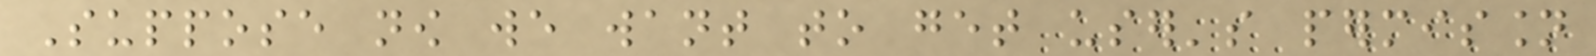Suppose now we want to get user's permission
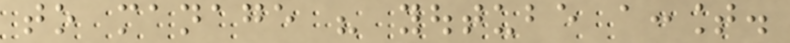to manage his youtube account.
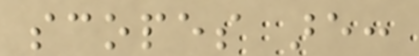scopes are:
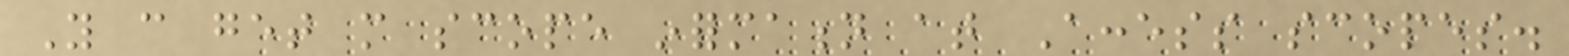You can get more scope information at Access scopes.
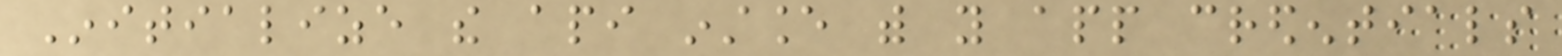Initialize the api instance with you app credentials
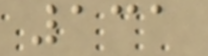131
